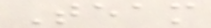Team
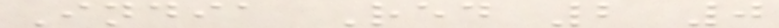India Red 2 0
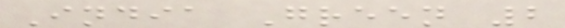India Green 2
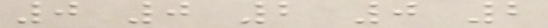0 0 2 0 2
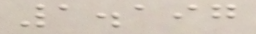1.197
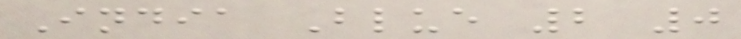India Blue 2 0
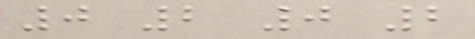0 2 0 2
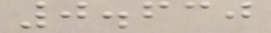0.630
